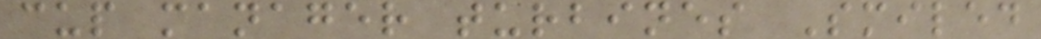cup manager turbines Smiled
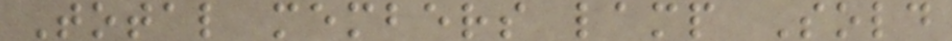Total members lamp Sold
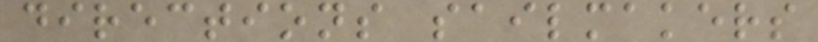directions sailmakers
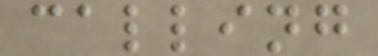calling
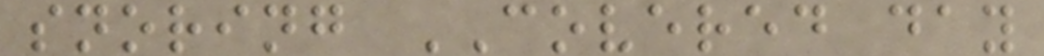snoring COVERED day
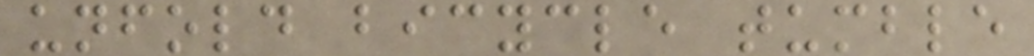unfold bicycle tumble
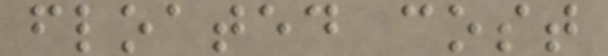floated cost
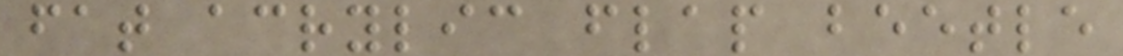fat acrylic flap beetle
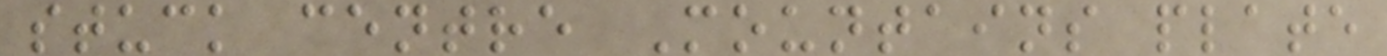stuck centre Mountains plate
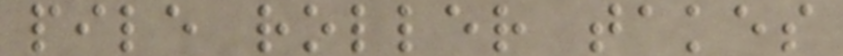pile roller takes
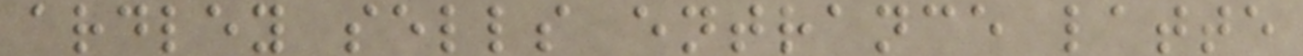ardley sells entrance latte
